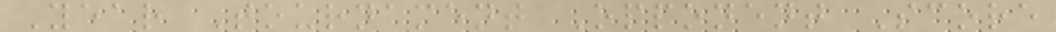Year Tournament Opponent Score
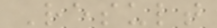Result
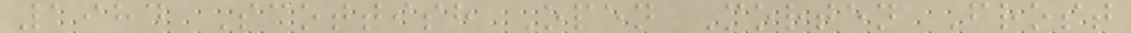1984 Scottish Open Morten Frost
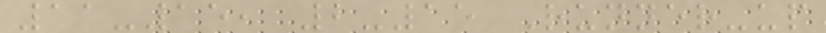11-15, 2-15 Runner-up
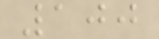100
